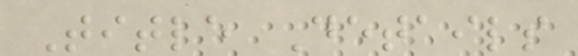Title Details
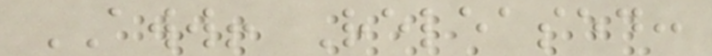AWW! Released:
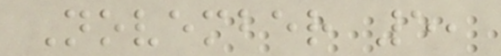November 5,
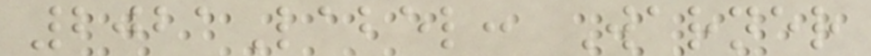2021Label: Warner
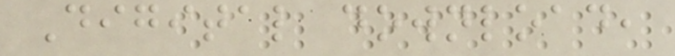Digital download,
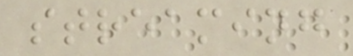streaming
